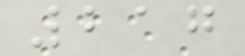217
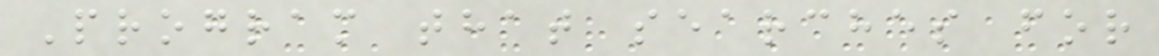Program that searches for
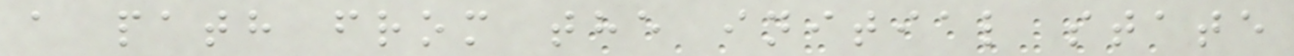a path from the initial state
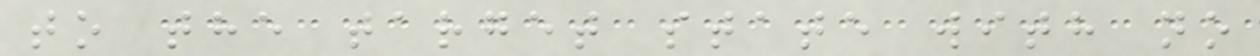to the target state with no
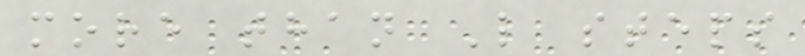more than L steps
